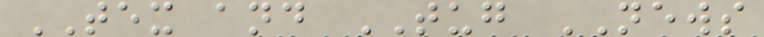TEX and TUG NEWS
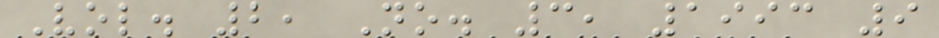Vol. 2, No. 3, 1993 9
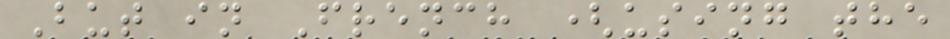But in French (using the
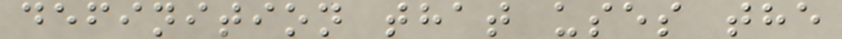definition that uses the
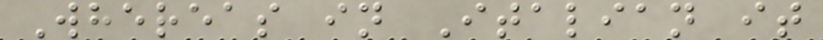Whereas in Italian it
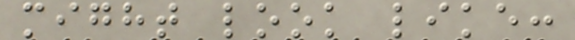might look like:
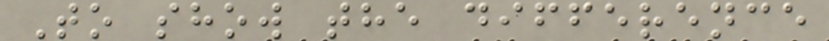To show the difference
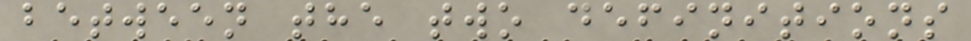between the two definitions
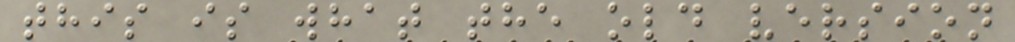this is what the old version
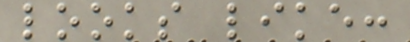looks like:
